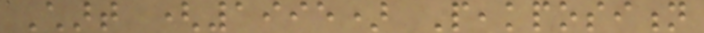Chart (1995) Peakposition
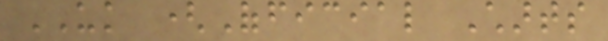UK (Official Charts
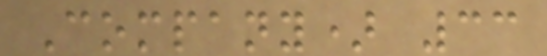Company) 33
